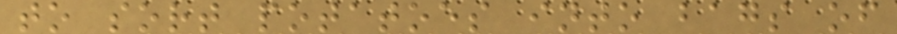to sort potatoes into bags of
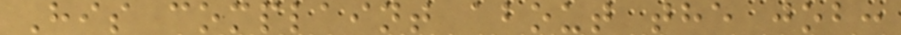His complaint about the job:
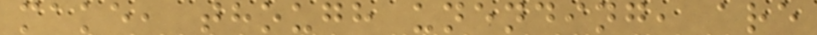make, though unending, are
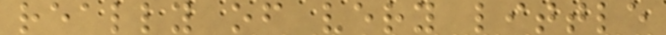really of very little
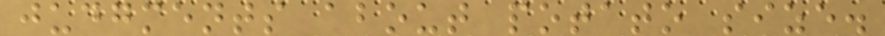judgments about potato size.
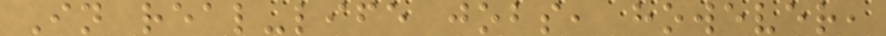In real-life jobs, however,
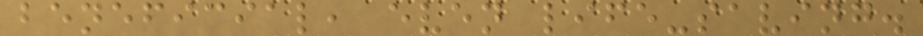beneficial, even life-saving.
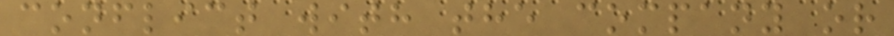conflict with the company or
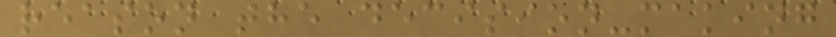reason the decision-making
